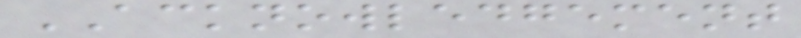ACKNOWLEDGEMENT
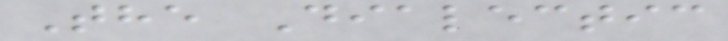The Dialectic
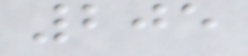205
